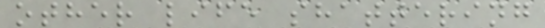other life shattering
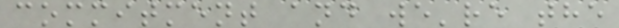commitment and we're the
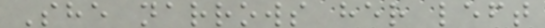She narrows her left
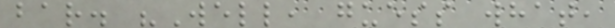bar. "Well, guess what,
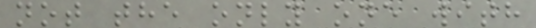not the only one with
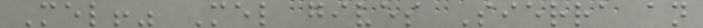Mel!" Mel gives Sierra an
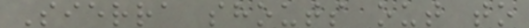Sierra shouts out to
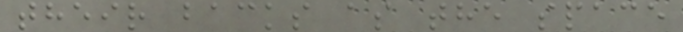their backs as the space
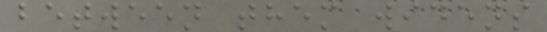between them widens
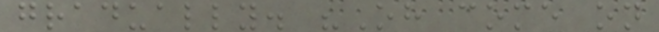gradually. "Oh come on
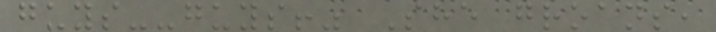guys--guys!" She groans,
